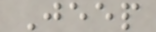Jeep
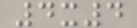4x4
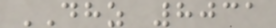DHZ 8031
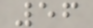56
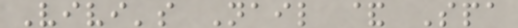Vivi's Nail & Spa
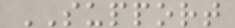SUPPORT
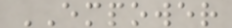EMPOWER
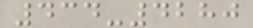434-4280
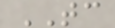TC
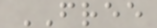FREE
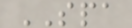SPA
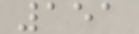151
